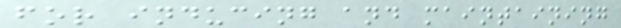for inducing and maintaining
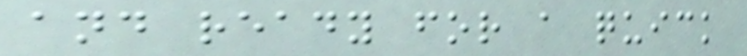and ready for a quick
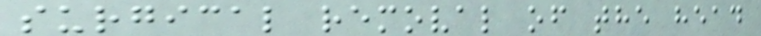surgical removal of the head
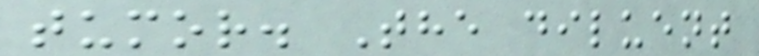tumor. The diluent
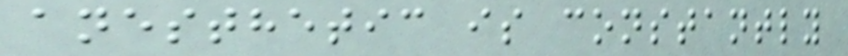anesthetic is constantly
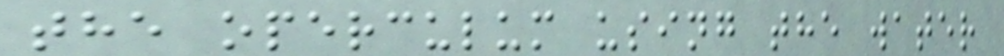the operculum using the water
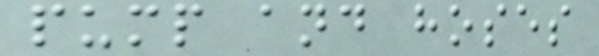pump and hoses
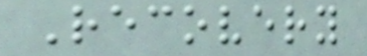Recovery
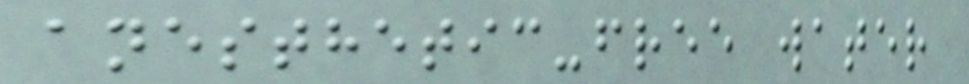anesthetic-free water
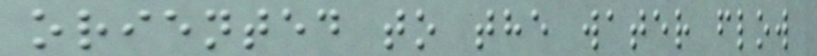oriented to the water flow
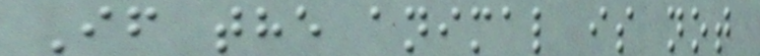If the animal is not
